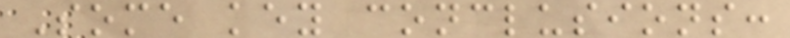Some key conclusions:
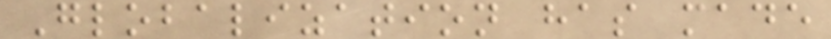Globalization has made
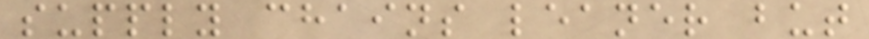supply chains leaner but
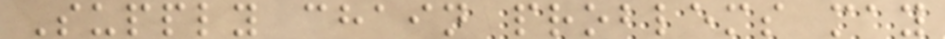Supply chain problems may
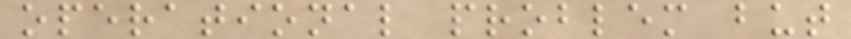operational problem but
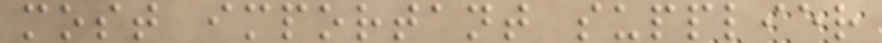most important supplier
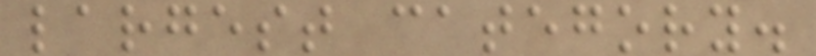largest category.
